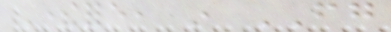Therefore, in FG
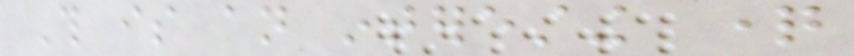This is an interesting question
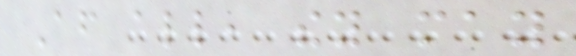After all, they may
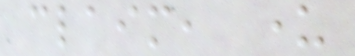claim, under
